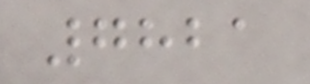7821
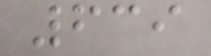639
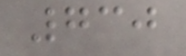730
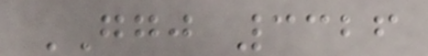GGJ 3326
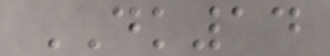DK14
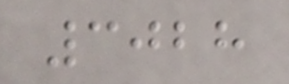3028
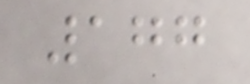177
